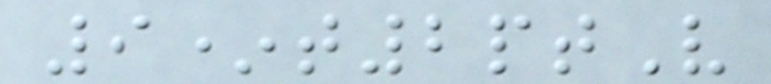9*t2ptV
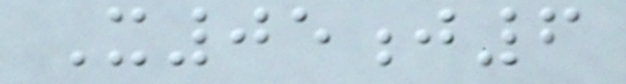X05j6
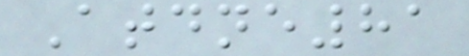Atdne81
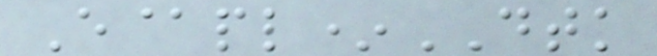E@pl*DTK
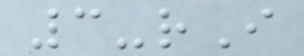3-rI
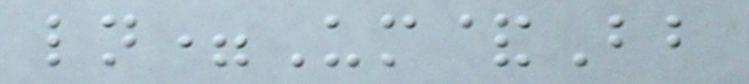ln=Um&Bb
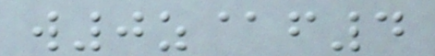w0z@f4
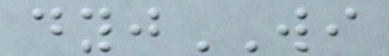dyjWI
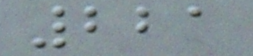221
